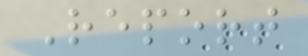Report
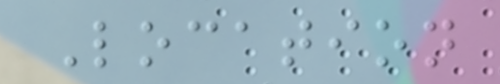Location
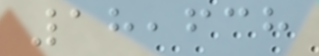18,638
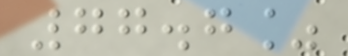77.7%
